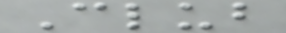Club
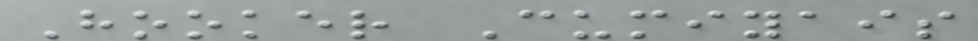Hooker Cumiyais
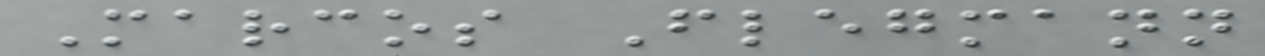Marcos Flegmann
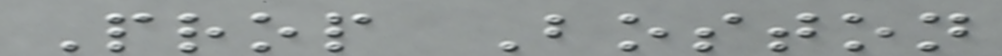Prop Boston
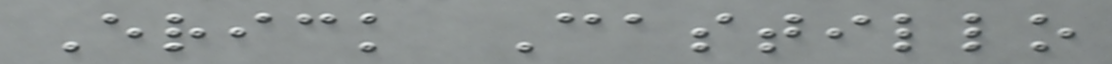Erick Castillo
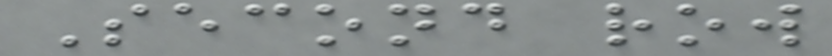Second row
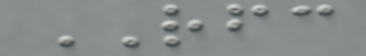RFC
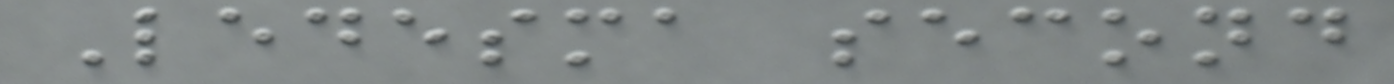Ledesma second
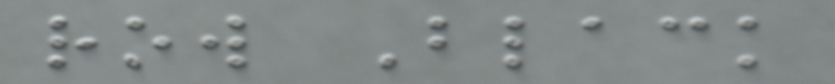row Black
